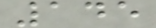145
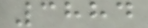3884
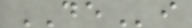DEi
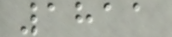1811
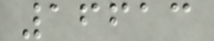16613
